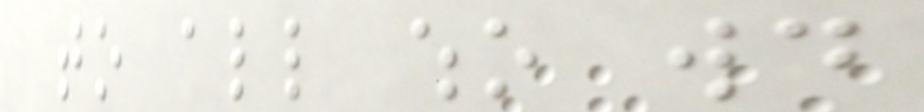to all who would
